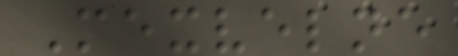Mexvelne
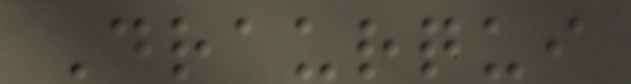Draurqui
